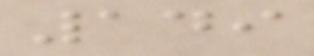149
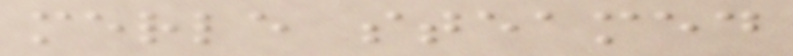merle steamed
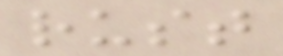rust
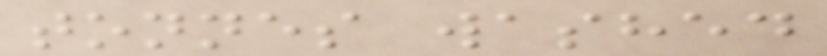tonnes washed
